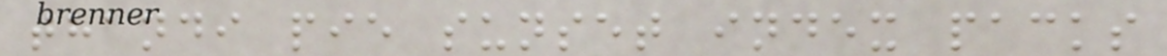thandi pie sunset index packs
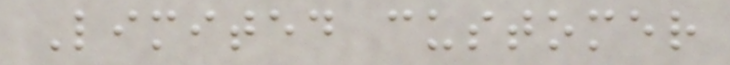Limited customer
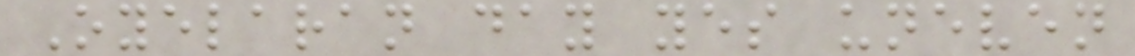Oyelaran day yes uneven
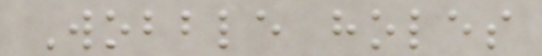Wobble holes
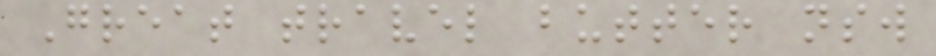Great travel butter nsw
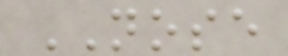NOSE
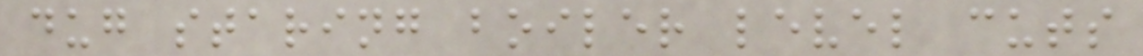dug staring boiler level cuts
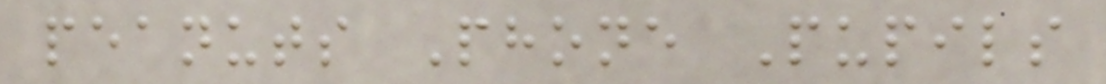peanuts Phone Pupils
